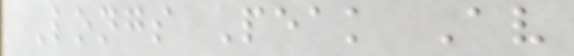Longs Peak Av
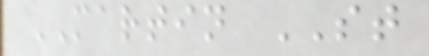MARTIN ST
